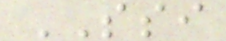SSI
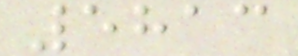5813
